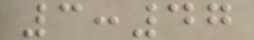3:47
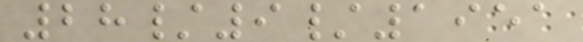28/9/1951
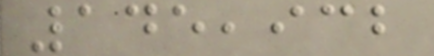145,932
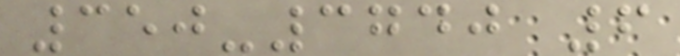350-3740 6
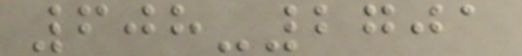608-2701
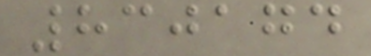830174
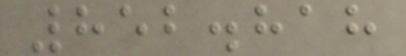852.818
